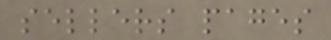sellers pages
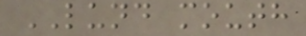LUND mouth
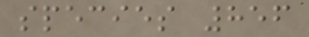species 856
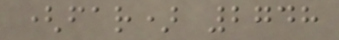(far) 2748
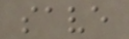save
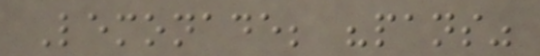Lemonade; "pans"
